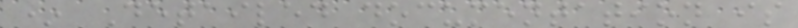* Detailed documentation is
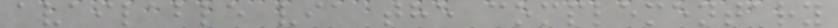available via the complementary
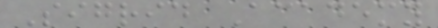Sigrid Academy
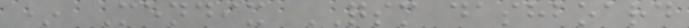* Mendix QSM dashboard
